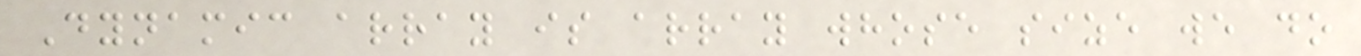Dynamic array is array whose size we do
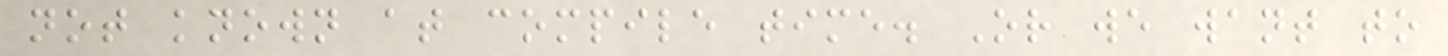not known at compile time. Or we want to
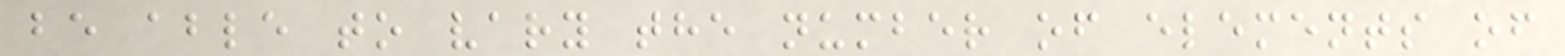be able to vary the number of elements of
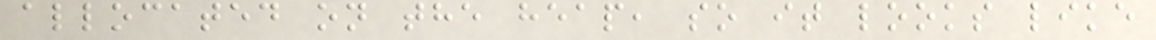allocated on the heap, so it looks like
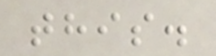this.
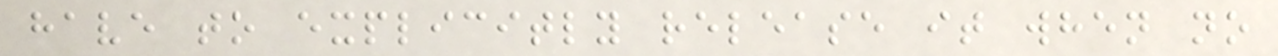have to explicitly release it when no
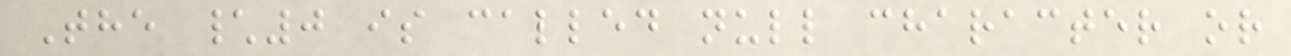The \0 is called null character or
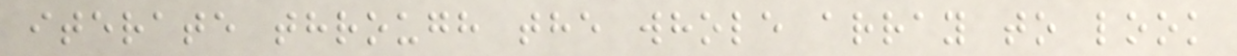iterate through the whole array to look
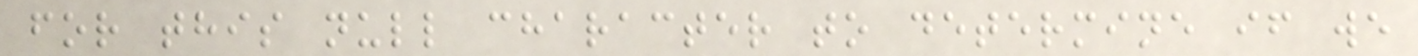for this null character to determine if we
